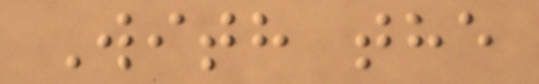With the
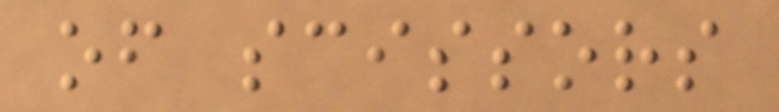of scissors
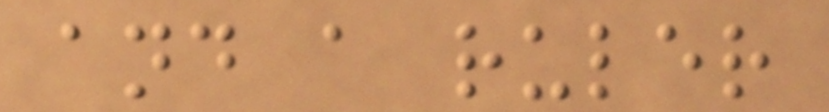and a ruler
